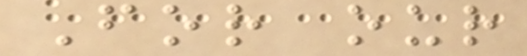For our
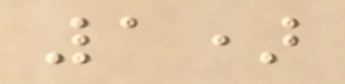1)
